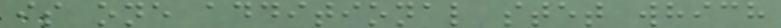is one additional stet which
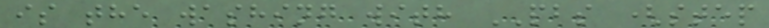is the washing with PBS (step
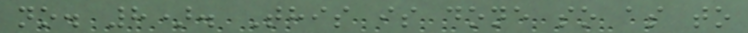no. 8). This is done so as to
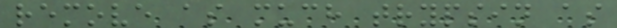remove as much trypsin as
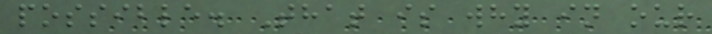possible. That is why in our
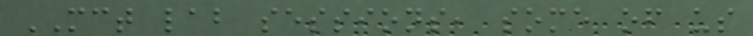MCT lab sessions, some of us
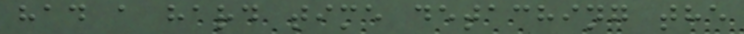had a hard time detaching the
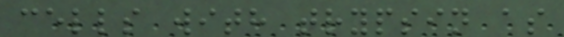cells with trypsin as
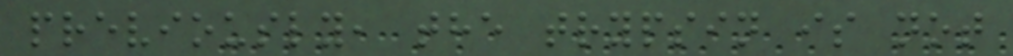previously, the trypsin is not
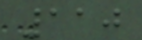110
